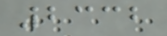2332
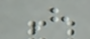H
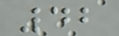42
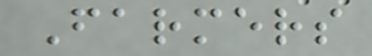Farmers
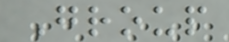Group
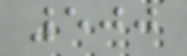500
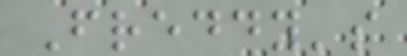Freddy's
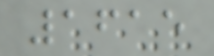1615
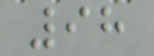98
